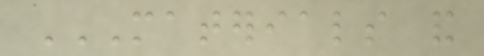MATERIALS AND
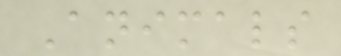Animals
